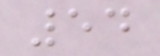54
